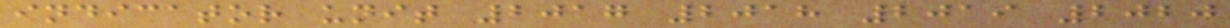indicator unit 2017 2018 2019 2020
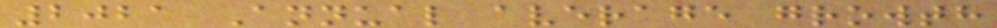2021 Annual average growth
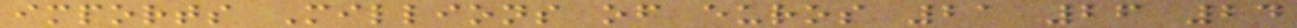imports Millions of euros 21 26 24
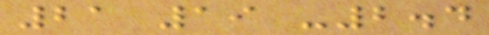21 19 -2.4
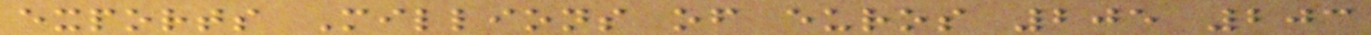exports Millions of euros 205 203
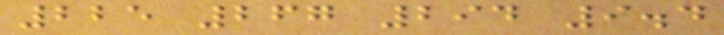225 267 294 9.4
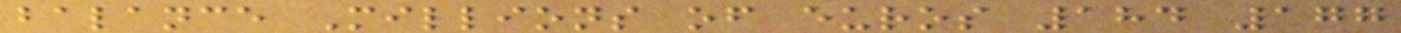balance Millions of euros 184 177
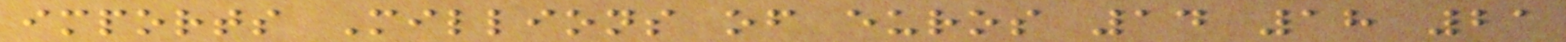imports Millions of euros 14 18 21
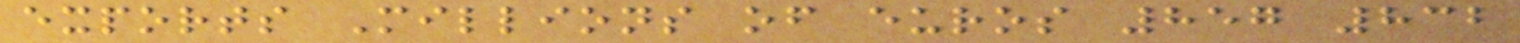exports Millions of euros 857 832
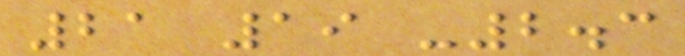21 19 -2.3
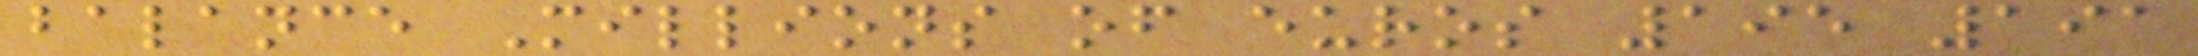balance Millions of euros 195 191
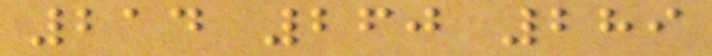214 260 289
